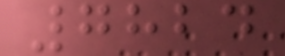7824
